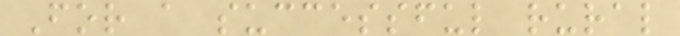For a successful rural
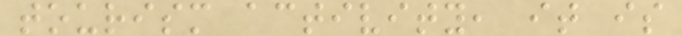tourism activity, it is
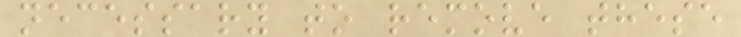necessary to remove these
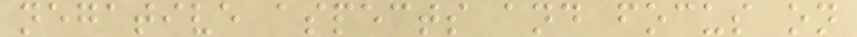negative aspects and focus on
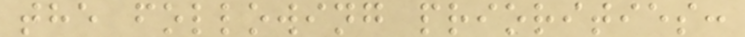the following priorities:
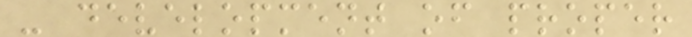- development of proper
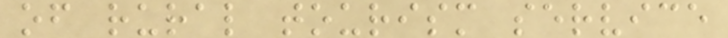of rural tourism service
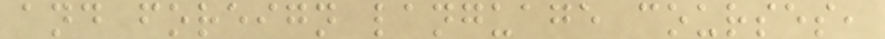and foreign language courses,
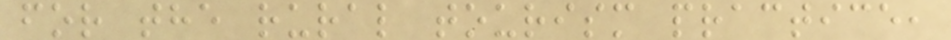for the rural tourism practice,
